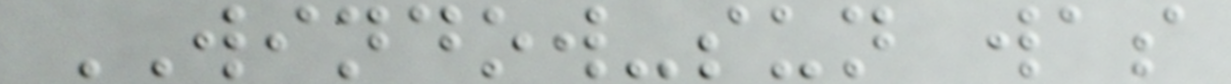WINDOW-sun was
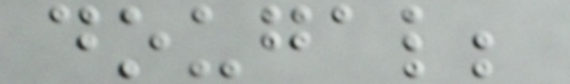dougal;
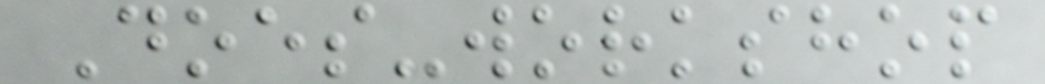Does-workshop
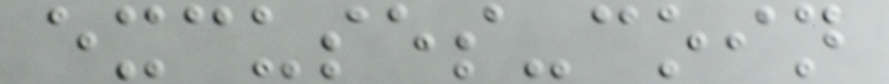excuses-coin
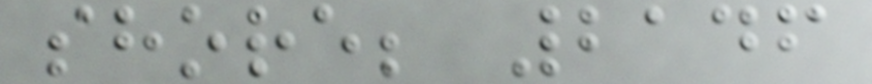shore; 2146
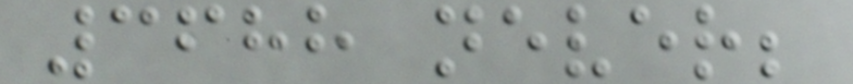3688 never;
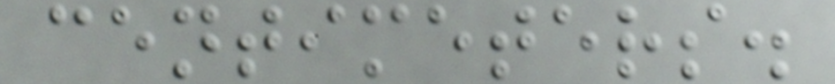centimeters.
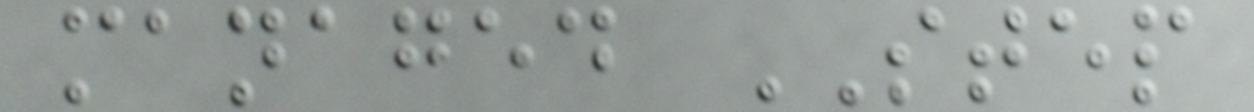managed STEP
